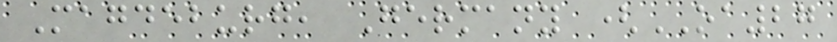Magdeburg, Germany (OA27
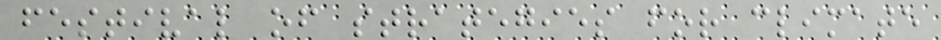festival of strategies for climate
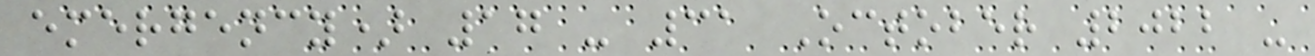emergency) 17 - 31 October 2022 -
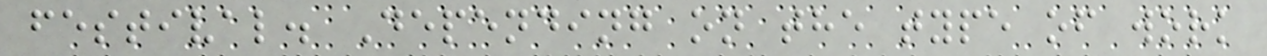festival. Depending on the type of work
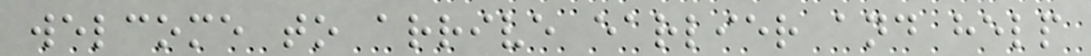welcome to arrive earlier and help
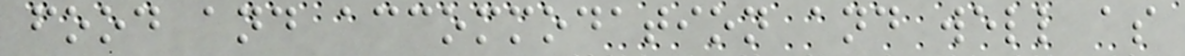food and accommodation and well as
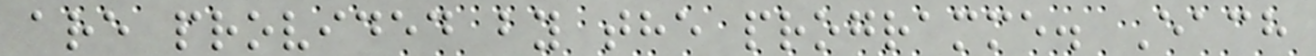are provided by the programme. Each
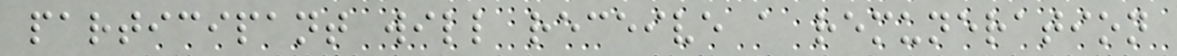participant will receive a remuneration
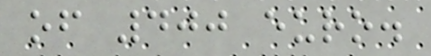of 400 euro.
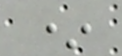*
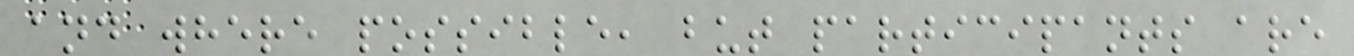and where possible, but participants are
